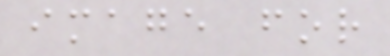image for
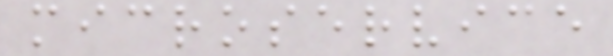microservice
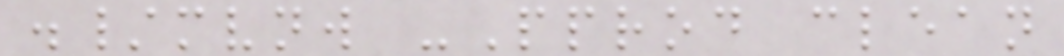./mvnw -Pprod clean
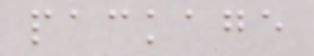package
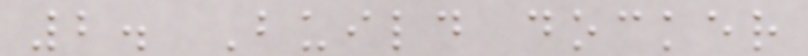2. Build docker
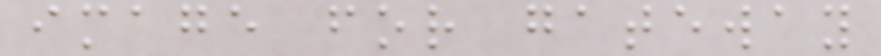image for gateway
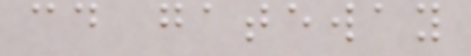cd gateway
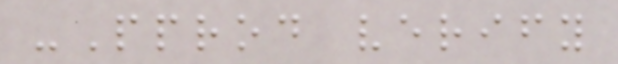-Pprod verify
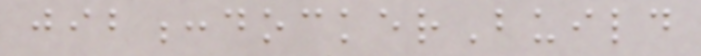jib:dockerBuild
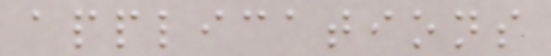applications
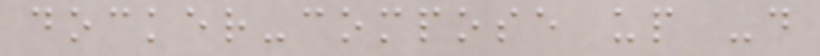docker-compose up -d
